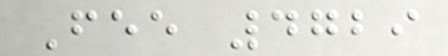Fee 4729
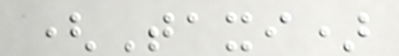(Taxi)
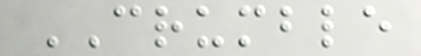CRUMBLE
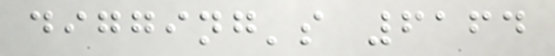digging's 6164
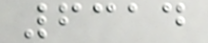6314
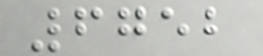6752
